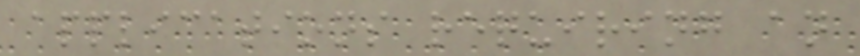applications requiring an
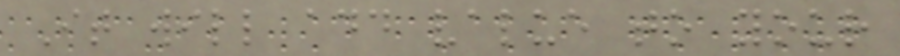It will add value to your
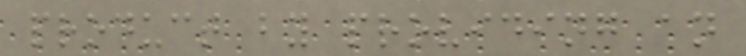product by providing an
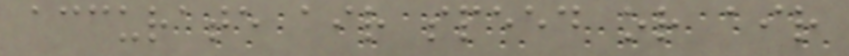accurate air speed or air
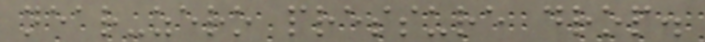near-zero pressure drop.
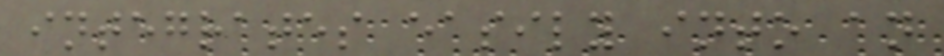integrates easily into an
